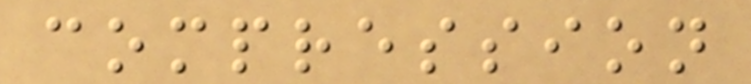compression
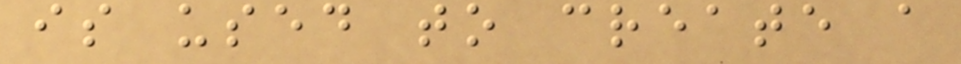is used to create a
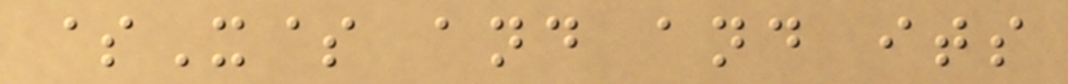$X$ and and its
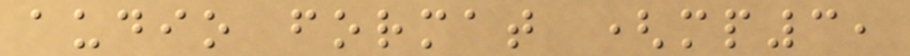audio format (mp3,
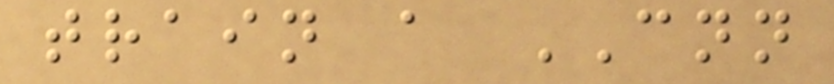train a CNN
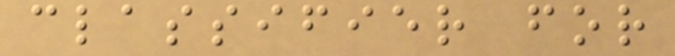classifier for
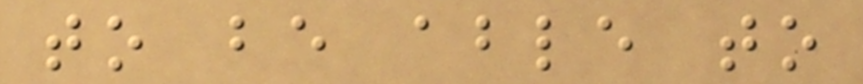to be able to
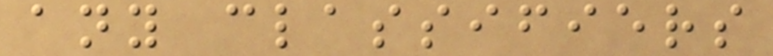any classifiers
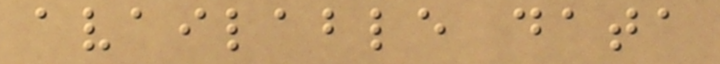available data
